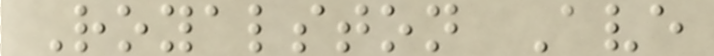Royalston Ave
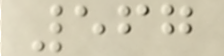567
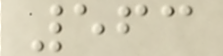563
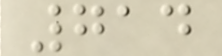714
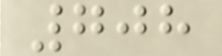708
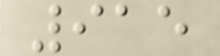915
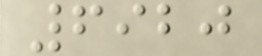6920
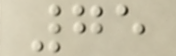75
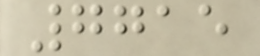7715
